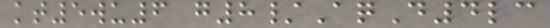kt5wu6 g8/AqD4lc
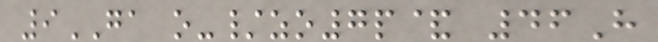9GA o-/zo7p& 46H
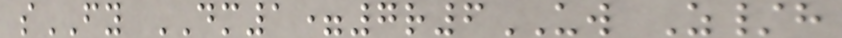sFY DM1=7r6UW Z/h
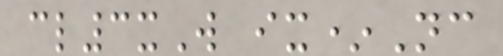cl3xW ix*Nc
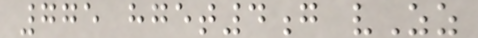775 hget4g vZz
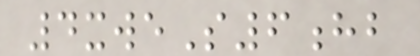4xweS6hb
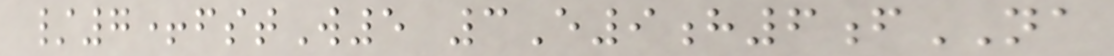/7+fstW5 3E9h6fNA
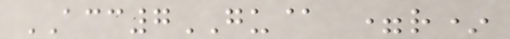ACC7GU@ =r*
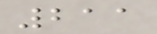211
